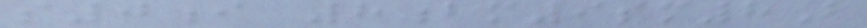s0i 8bm9sm8B
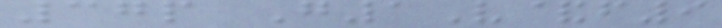37p G1V&f9
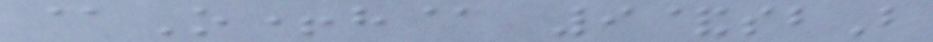@O+h@ 9&sbB
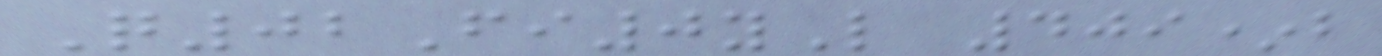Q02Fi0yL 409*b
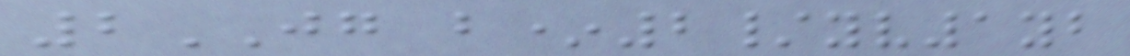2JG b*2/yv1yb
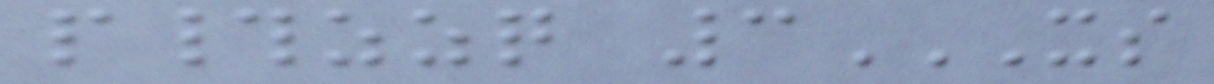p#zzq 3XS
